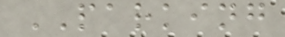PARKING
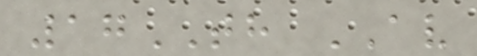17TH AV
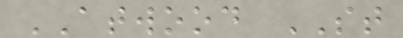ATWOOD ST
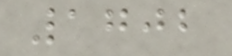1702
